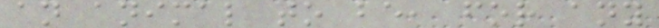an animal to be, for any
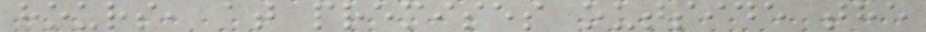hours, at premises outside the
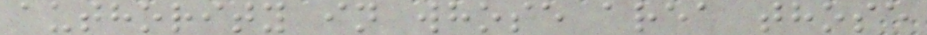authority in whose area those
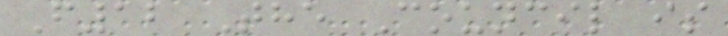F12 The Council is
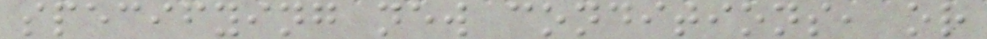specifying new conditions, or
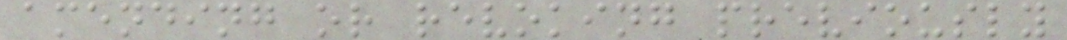amending or revoking previously
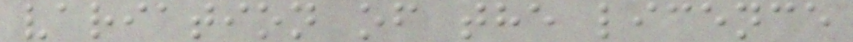variation of the licence
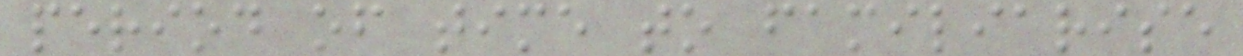period of time to familiarise
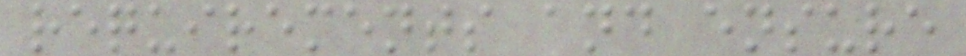requirements and ensure
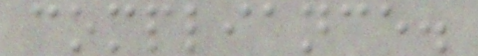compliance.
